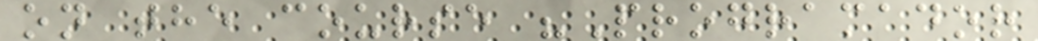on the course "Programador
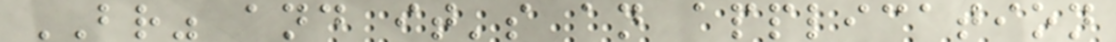BR" and it's an application
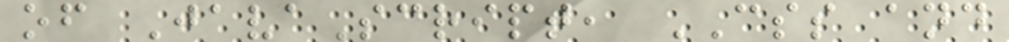of JavaScript, CSS and
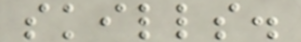skills.
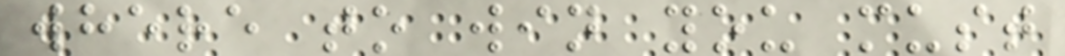where to win you must
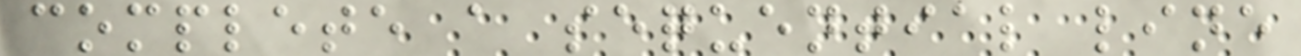complete a sequential line
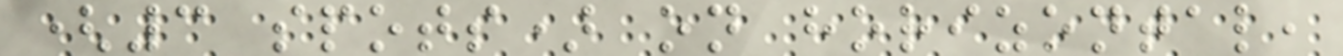(3 spots) on horizontal,
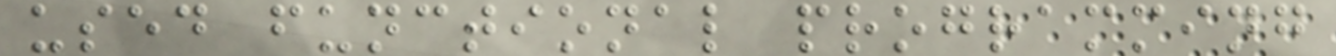used functional programming
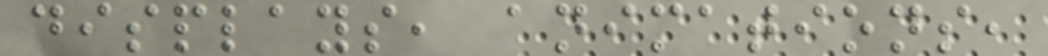displays, animations,
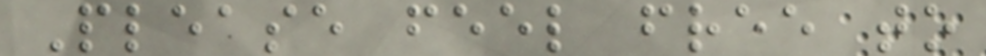Please feel free to
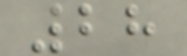28
